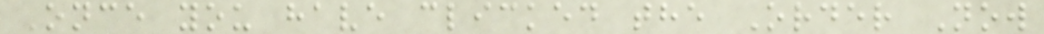Once you have clicked the Order Now
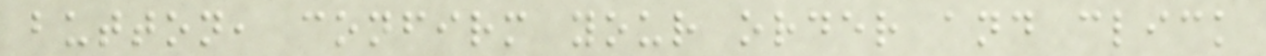button, confirm your order and click
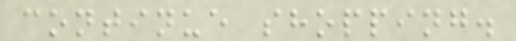continue shopping.
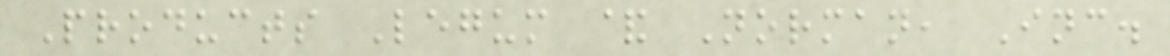Products Legum & Norman, Inc.
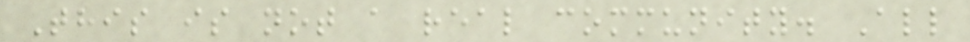This is not a real community. All
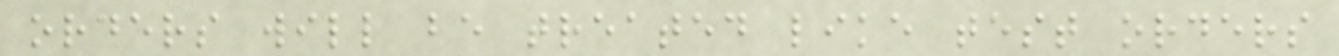orders will be treated like test orders
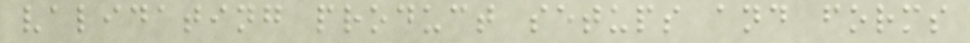validating product setups and forms
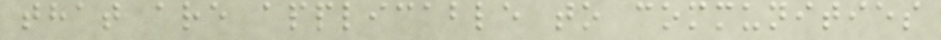that are applicable to communities
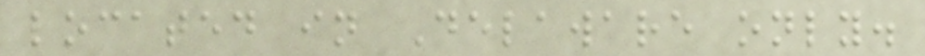located in Delaware only.
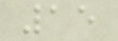15
